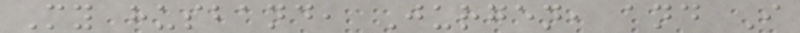My husband, Jurgen, and I
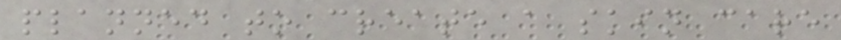planned to create a skin care
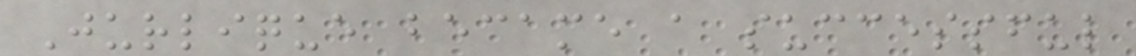Jurlique became a successful
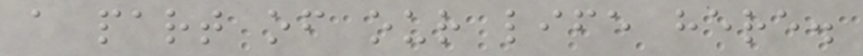a part of our life here.
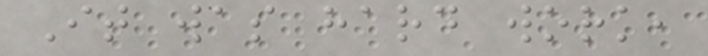It was hard work,
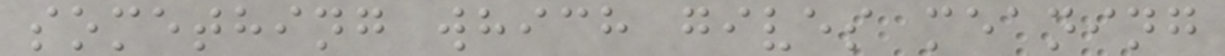something which gives meaning
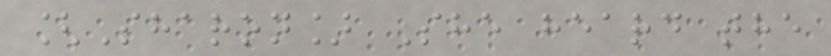[Sharon] She heard the
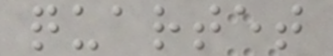quartet
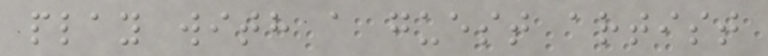play with a guest artist
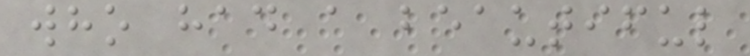who had a beautiful
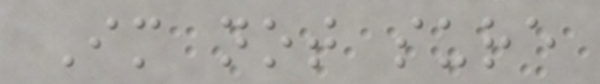Im not sure
